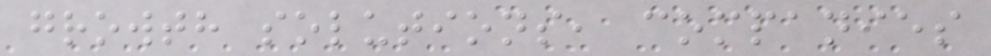growth solutions, companies
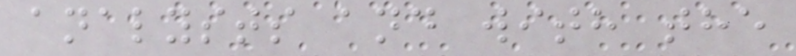analysts and with the
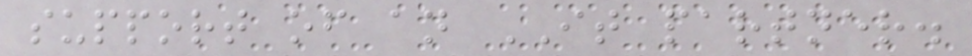support of an IT partner.
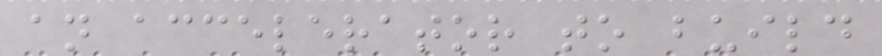an accelerator to build
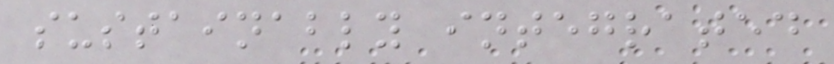sustainably integrated
